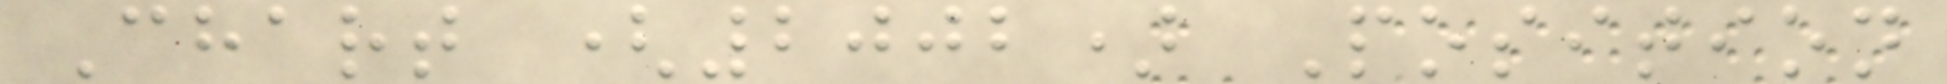Chart (2002) Position
